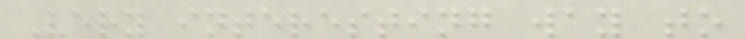Very interesting way to
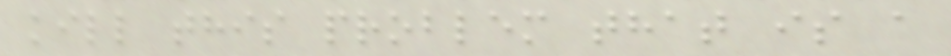kill this problem that is a
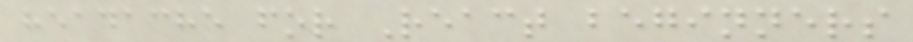headache for React beginners
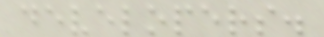developers.
